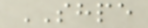SHPE
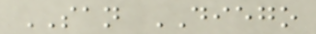SAN DIEGO
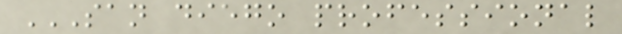SAN DIEGO PROFESSIONAL
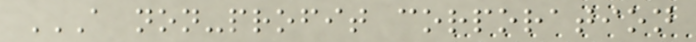A NON-PROFIT CORPORATION
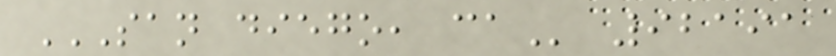SAN DIEGO, CA 92191
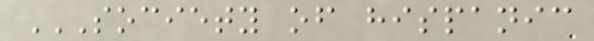SOCIETY OF HISPANIC
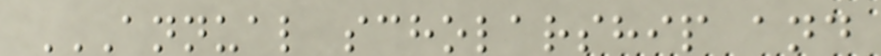ANNUAL SCHOLARSHIP AND
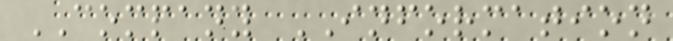COMPANY INFORMATION
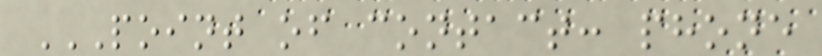POINT OF CONTACT: PHONE
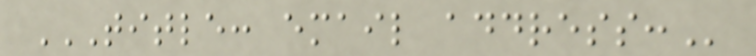TITLE: EMAIL ADDRESS:
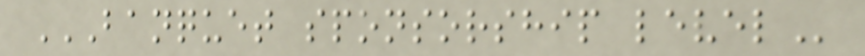BANQUET SPONSORSHIP LEVEL
